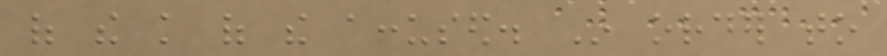of the knowledge of the accused. In order to
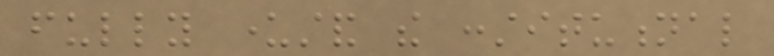fully understand the constitutional
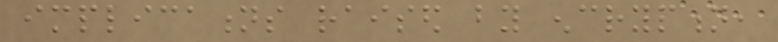implications raised by encryption,
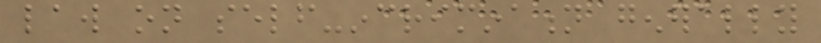law on self-incrimination generally
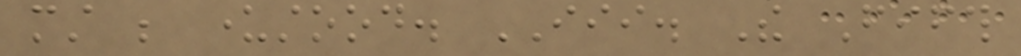must be understood. III. The Fifth
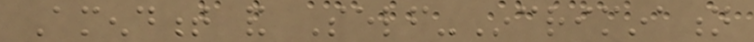Amendment and Self-Incrimination
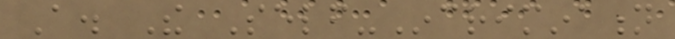A. The Self-Incrimination
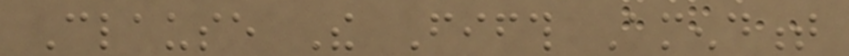Clause The Fifth Amendment
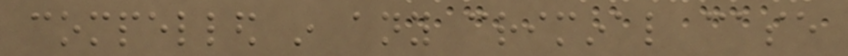compelled in any criminal case
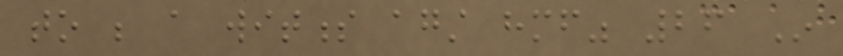to be a witness against himself" 26 In
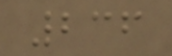236
